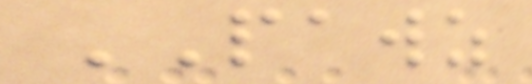PAWZ
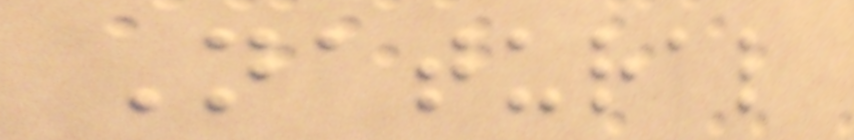Natural
